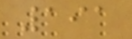191
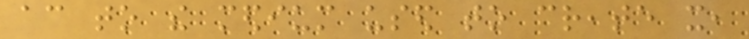according to the medium used to create it,
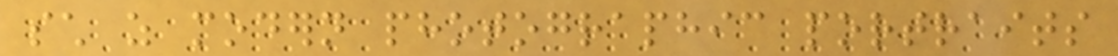such as modern photographic portraits
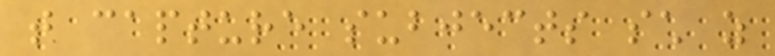that capture subjects such as
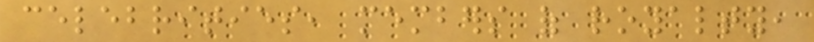celebrities, members of royalty,
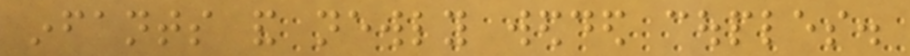infants and newly wedded couples.
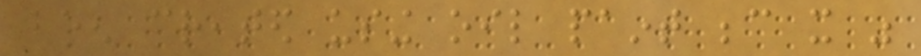been created using oil paint because it was
